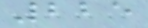225
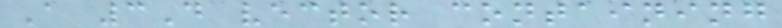A 3D vector containing
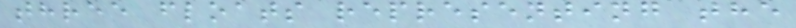three floats representing the
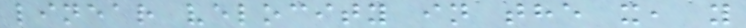linear velocity in the x, y
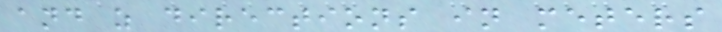and z directions in meters
